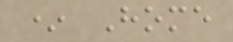* Home
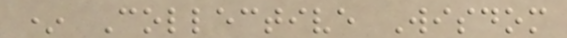* Collective Wisdom
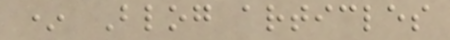* Blog articles
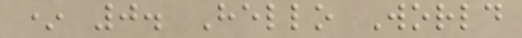* 0. Hello World
